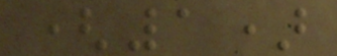(1)
